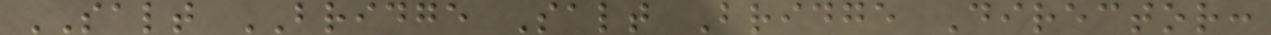SALT BRIDGE Salt Bridge Director:
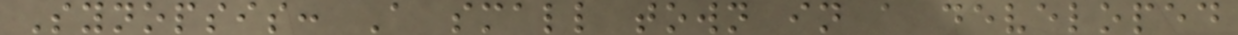Synopsis: A small town in a developed
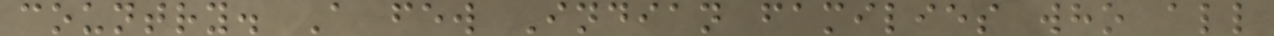country. A few Indian families who all
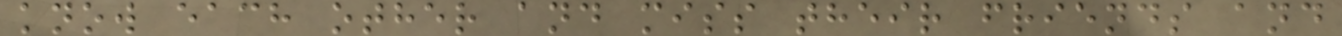know each other and miss their friends and
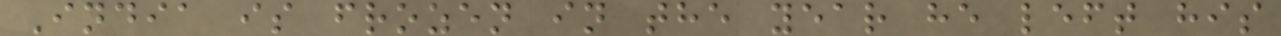India is frozen in the year he left his
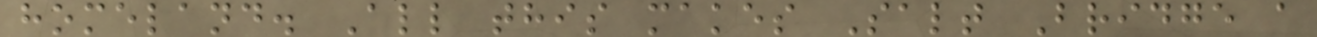homeland. All this makes Salt Bridge a
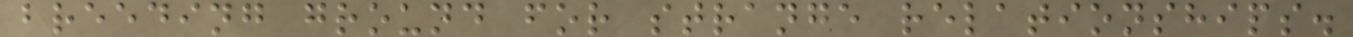breeding ground for strange relationships.
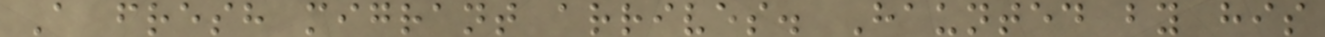A fresh migrant arrives. Haunted by his
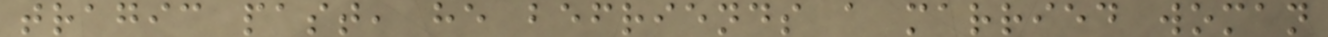tragic past, he befriends a married woman
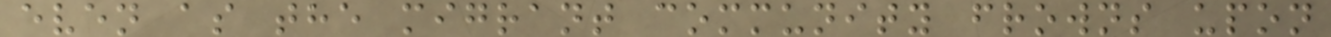even as the migrant community frowns upon
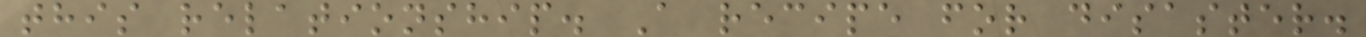this relationship. A recipe for disaster.
